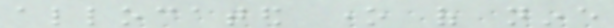allocated one of nine
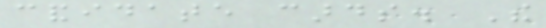candidate cards. The
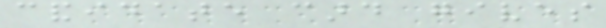candidate card gives
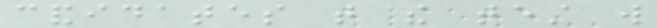candidates that the test will
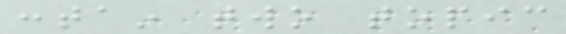contain two topic
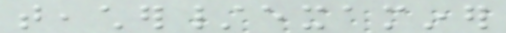teacher/examiner
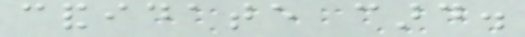candidate card.
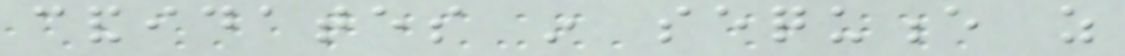candidates in sequence as
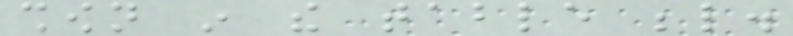shown in the table below.
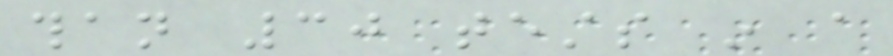than 30 tests in a
